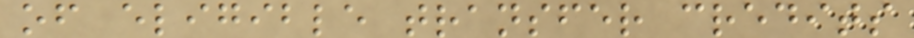of eligible transfer credits
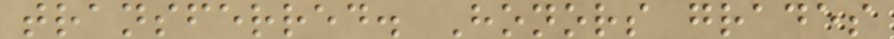transferred. Honors grades
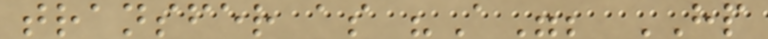transfer as "A"; HP
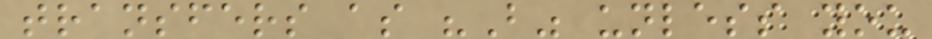transfers as "B" unless you
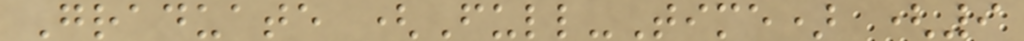Graduate (Full-Time) (9
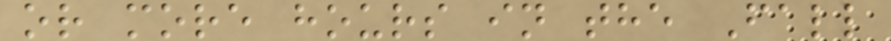or more hours in the Fall
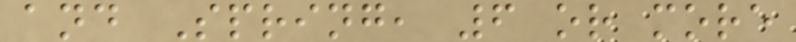and Spring, 6 or more
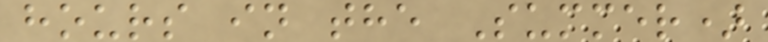hours in the Summer)
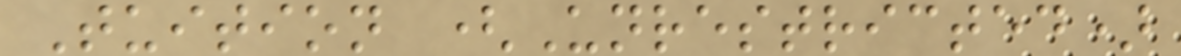Tuition (Unrestricted)
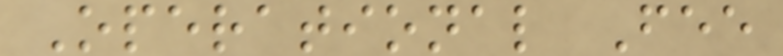Operational Fee
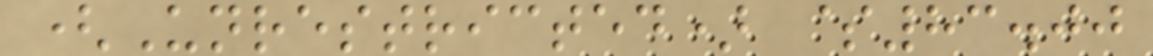(Unrestricted) $83.00
